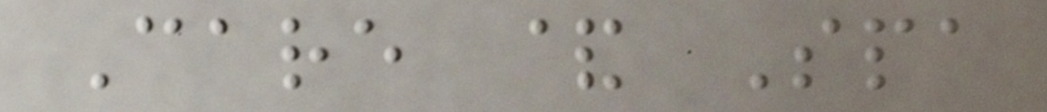Care & Spa
